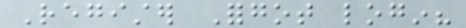Register Forgot login?
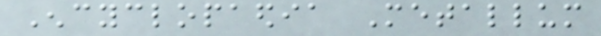Encyclopaedia Metallum
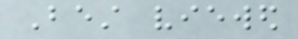Best viewed
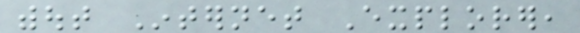without Internet Explorer,
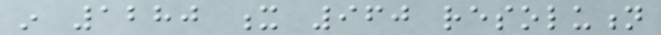in 1280 x 960 resolution
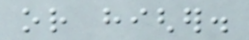or higher.
